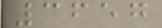3657
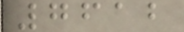7612
